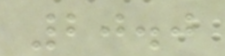20.0
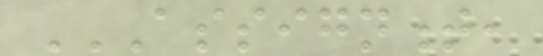ASSIGNMENT,
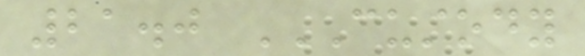21.0 CUSTODY
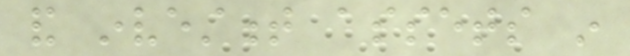and investment assets in
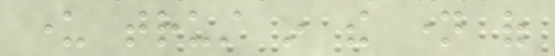under trust in the name of
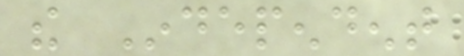the Independent
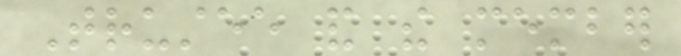Trustee and the member
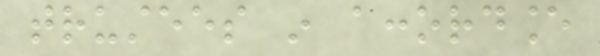trustees in accordance
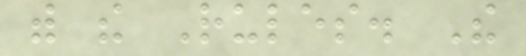with the Rules. The
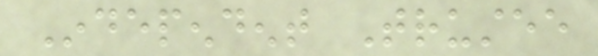Independent Trustee
